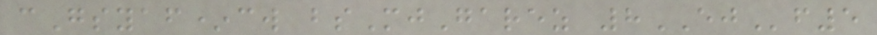cGsyaf*cw bsMjGarez 8EJf5
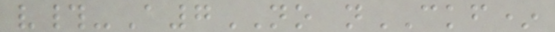v#-A7NO nCKF*
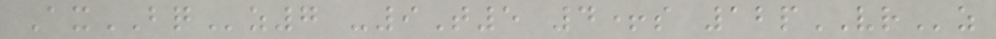AxBQz7 -9T5 4+s 12pVRz
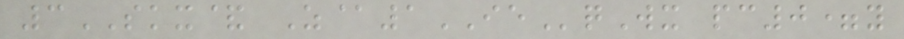3SKX& Z@1IEqWx pc0=y
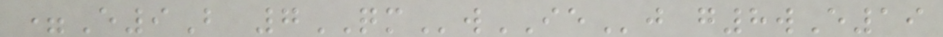=E9B 7QMwIEj g8wE19
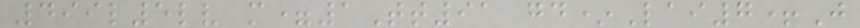499l5lv m=1Tt91 gd*Lai7+J
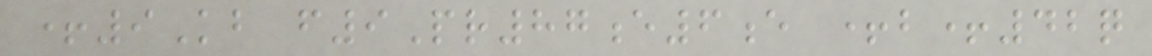+9Kb f9Pr87e6e +b+42q
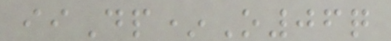iiDp*O06q
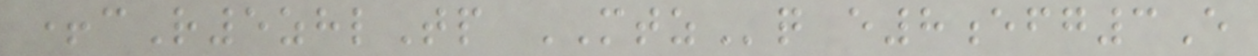+cR5zhlTp MTZq e8efg3E
